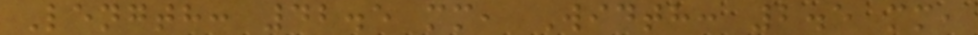Length: 42.5 mm, Width: 2.5 mm,
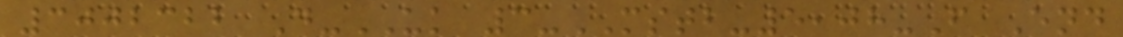3002322 D-UK 3-MSTB-5,08-F End
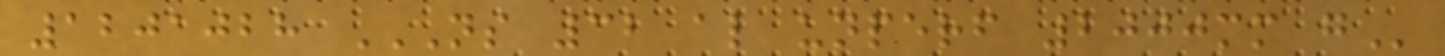1201028 NS 32 AL UNPERF 2000MM G
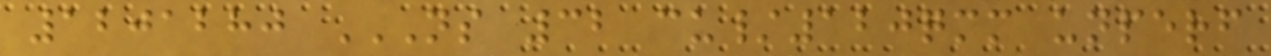1201280 NS 32 CU/120QMM UNPERF
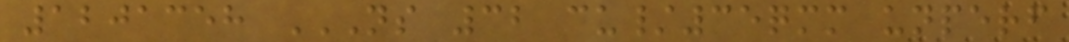1201358 NS 32 CU/35QMM UNPERF
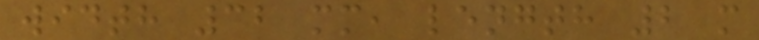width 32 mm, length 2 m
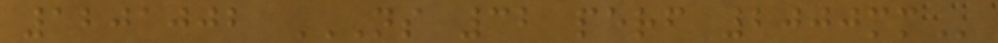1201002 NS 32 PERF 2000MM
